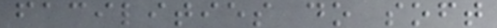facilities do soft
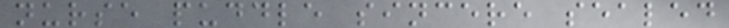nurse puddle sincere sealed
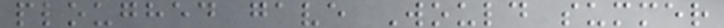ploughed gave Would summer
